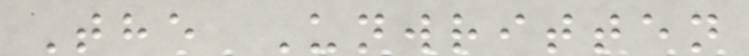The Unwritten
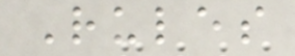Rules
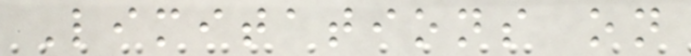Limitations on
